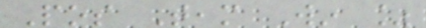Pos Team Win %
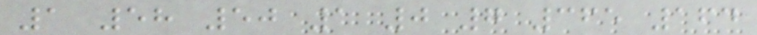1 58 50 1 0 7 365 164
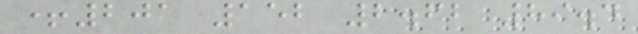+201 152 2.62 89.4
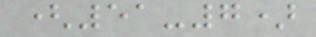(51-7)
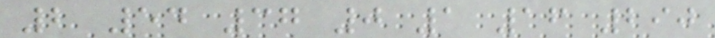2 54 37 0 1 16 290
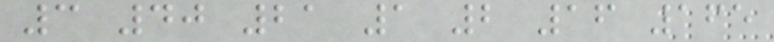3 40 21 1 2 16 165
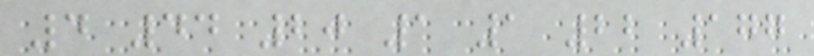4 44 20 1 1 22 177
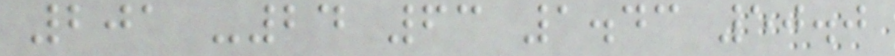201 -24 63 1.43 50.0
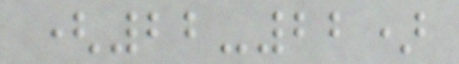(22-22)
